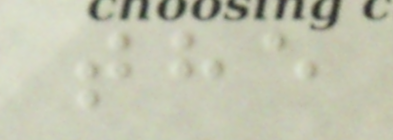the
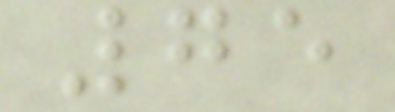75
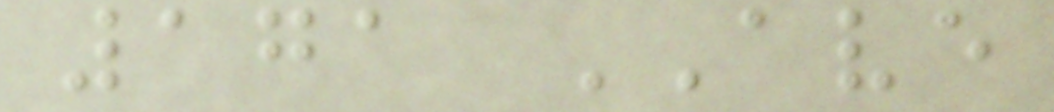171 AVE
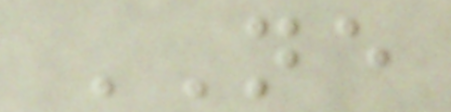NE
